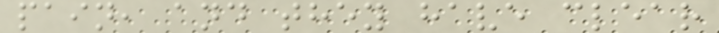pain, and they have clear
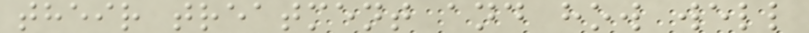their treatment and how well
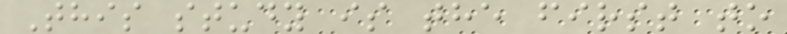This study is the first to
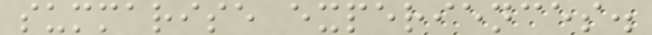summarise experiences.
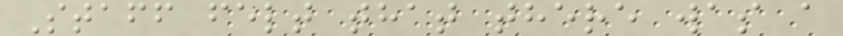Staff felt that there was a
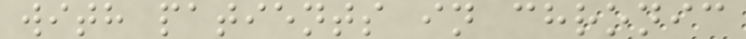with patients in chronic
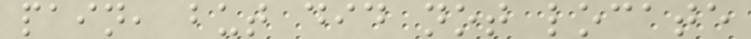pain, but did not locate
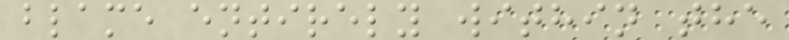blame entirely within the
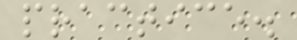practice.
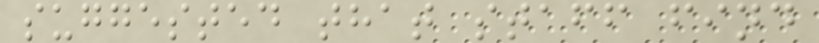suggested that staff find
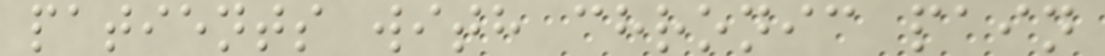patients with chronic pain
